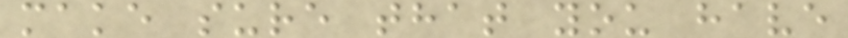make sure that you have
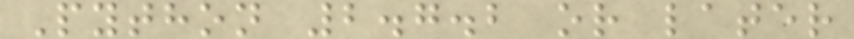Python 2.7.2 or later
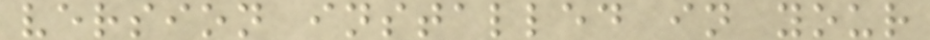version installed in your
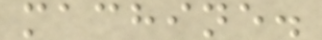machine.
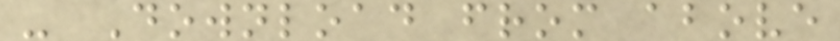- Download from above
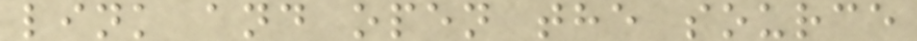link and open the source
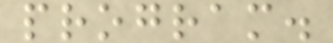program.
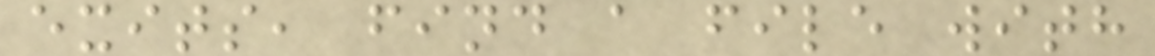exits, find a file with
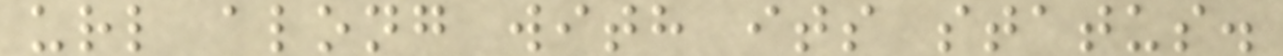url along with its status.
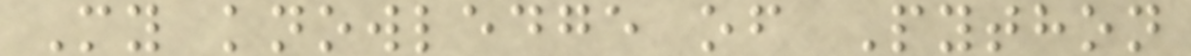My knowledge of Python
